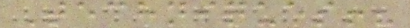Techniques!?
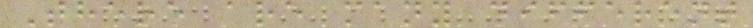There are many different
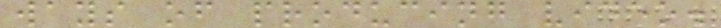ways of producing video.
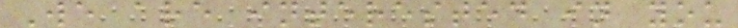We are interested in you
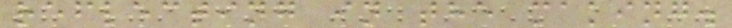reflecting in the making.
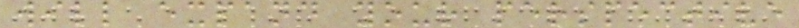will expand your perspective
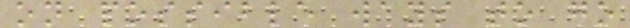on possible ways to go
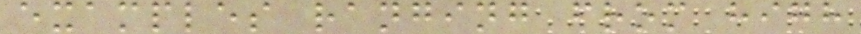examples ranging from high
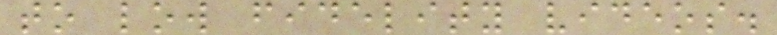to low fidelity videos.
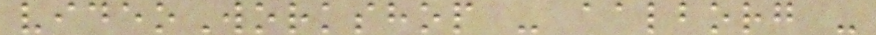videoWorkshop - aalborg -
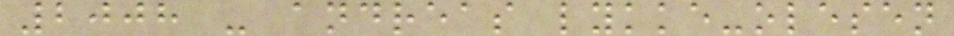2008 - andreas lykke-olesen
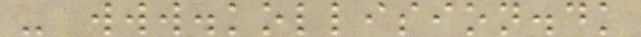- www.kollision.dk
